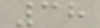38
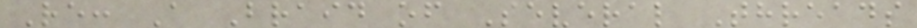Re: A Braid of Several Threads
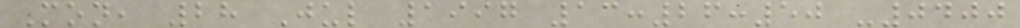Mon, 28 Jul 1997 13:26:50 -0400
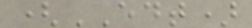(EDT)
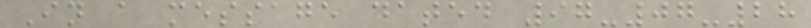In a message dated 97-07-28
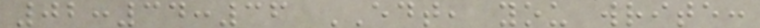02:34:36 EDT, you write:
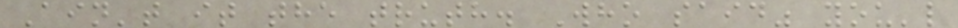Ain't it the truth. Who said" you'l
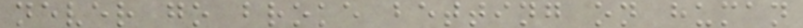never go broke betting on human
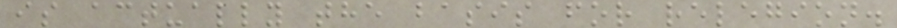is actually the basis for relegion.
